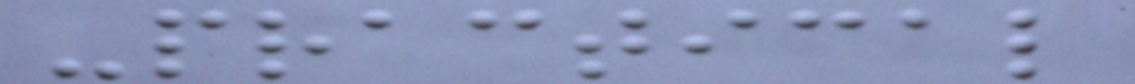-practical
